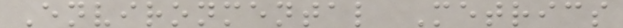Environmental Metrics
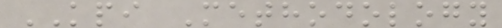KPI Methodology
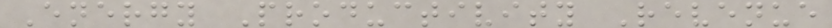Energy Productivity Revenue
